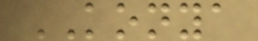KONYA
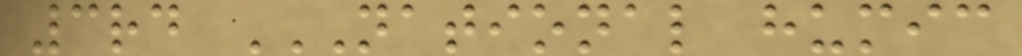3rd NATIONAL HUMIC
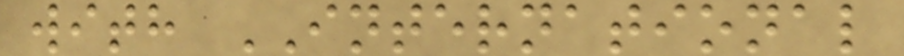with INTERNATIONAL
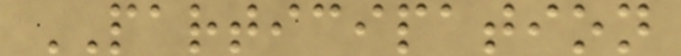PARTICIPATION
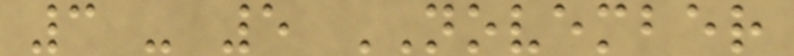3 - 5 NOVEMBER
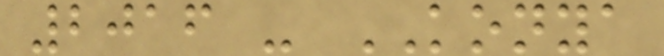2016 - KONYA
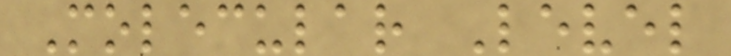Molecular Level
